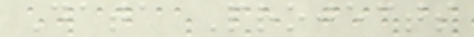Data Projects
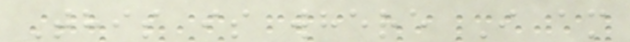This is where I am
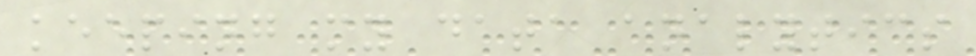keeping my data analytics
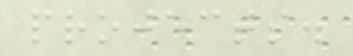projects.
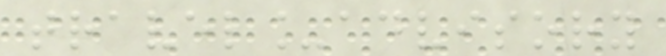travel_advisory
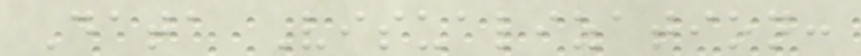Data Visualization:
